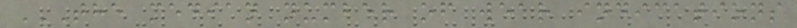THE MEDIAN NUMBER OF WEAR INDICATIONS
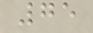75
